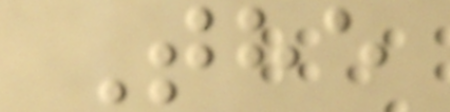The
